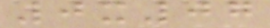0x07
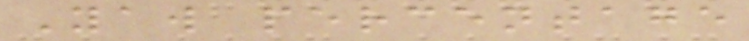Yaw percentage
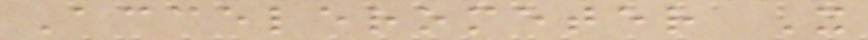Accelerometer X
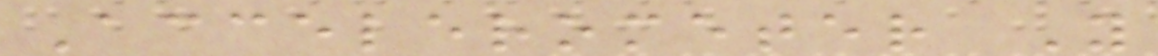Accelerometer Y
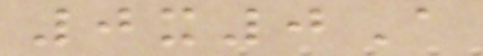0x0A
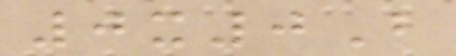0x0B
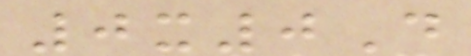0x0D
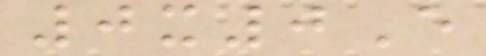0x0E
